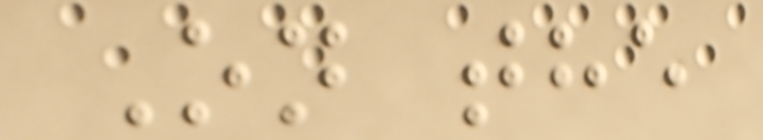On the
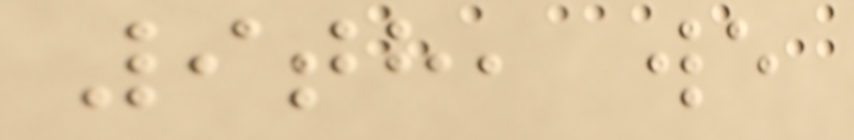9th, we
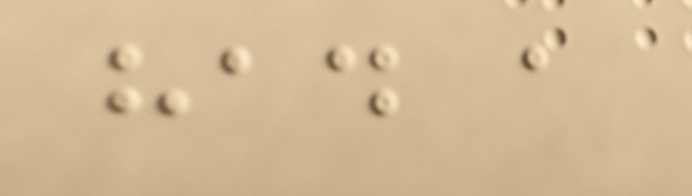had a
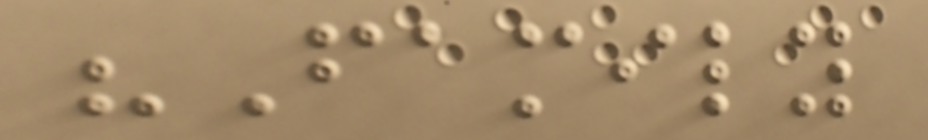"Family
